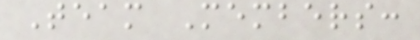Team Members:
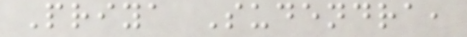Priya Sudendra,
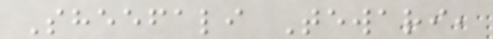Sheefali Tewari,
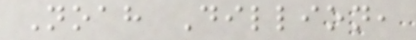Noah Dillion,
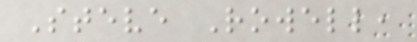Steve Rowell,
